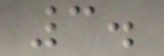3.
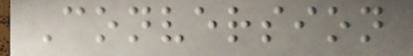Conversion
